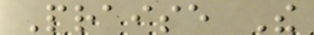Praise The
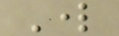Lord
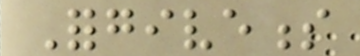Forgiveness
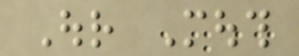Our Mouth
